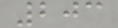203
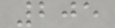205
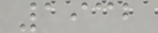1932
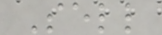Sell
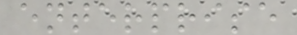enterprise
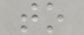to
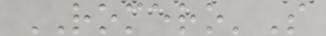ROMERO'S
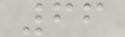66
